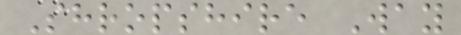Shropshire Way
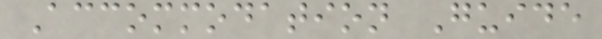Accommodation Guide
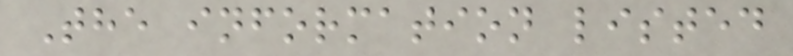The information listed
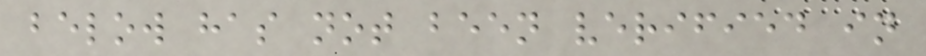below has not been verified in
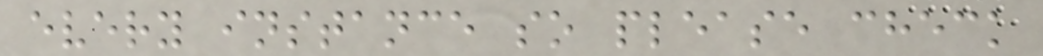every instance so please check
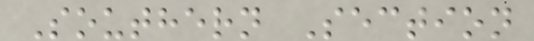Southern Section
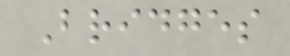Bridges
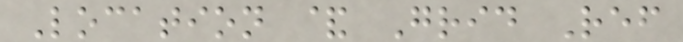Location & Grid Ref
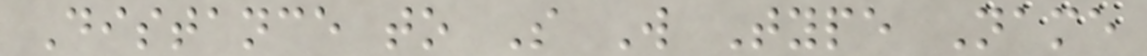Distance to S W Type Name
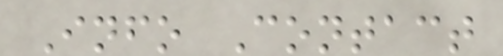Info Contact
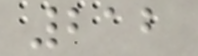212
